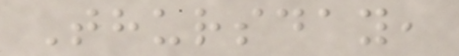Thursday,
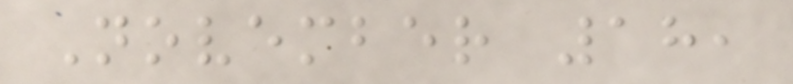November 18,
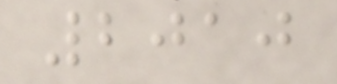2010
